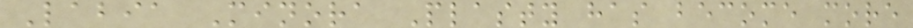Labia Minora Plasty has become more
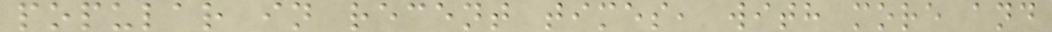popular in recent times, with more and
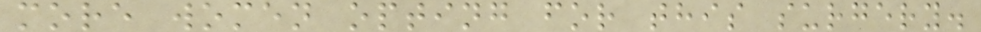more women opting for this surgery.
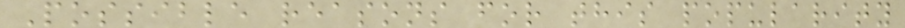Possible reasons for this popularity
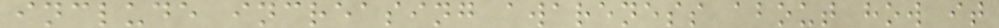include increasing awareness about how it
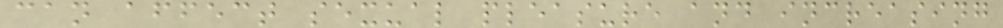can affect sexual pleasure and increasing
